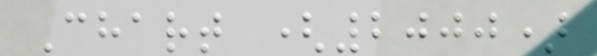Chart (2000)
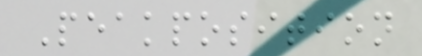Peakposition
